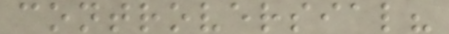controversial?
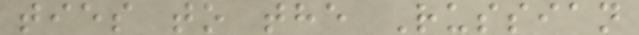ties to the Russian
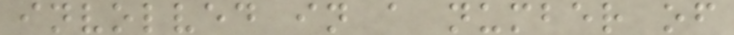involved in a number of
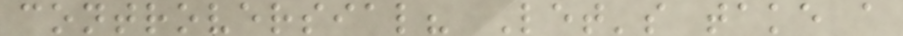controversial? Let's take a
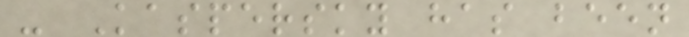- Kaspersky has been
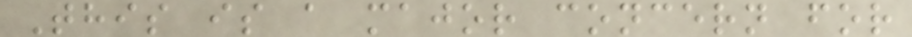This is a major concern for
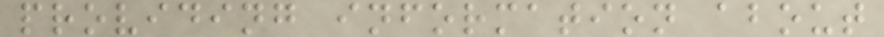providing information about
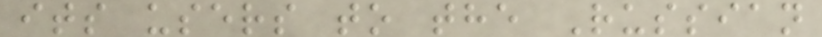its users to the Russian
